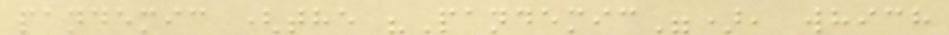pandemic (the "Pandemic"), which
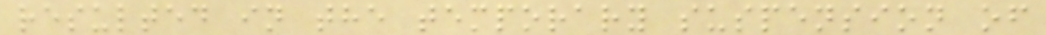resulted in the temporary suspension of
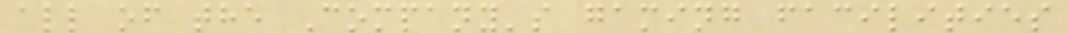all of the Company's gaming facilities
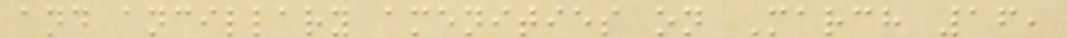and ancillary amenities on March 16,
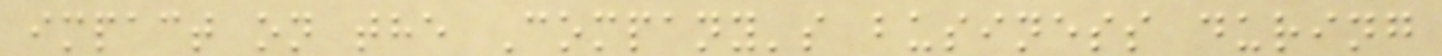impact on the Company's business during
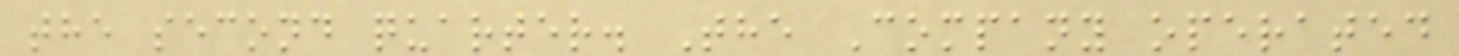the second quarter. The Company operated
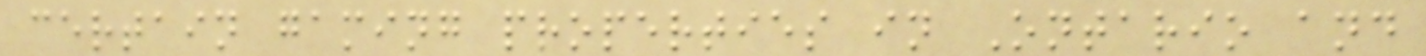certain gaming properties in Ontario and
